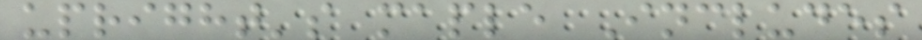upright's maple Includes
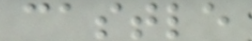castle
